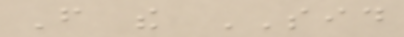From the SID
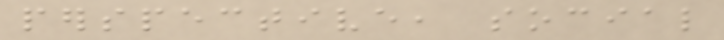perspective, social
